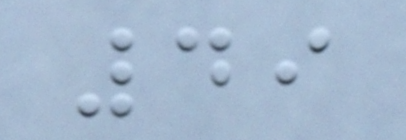49
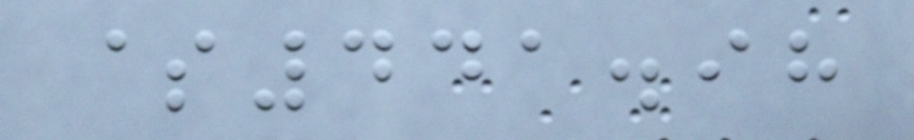$441.98
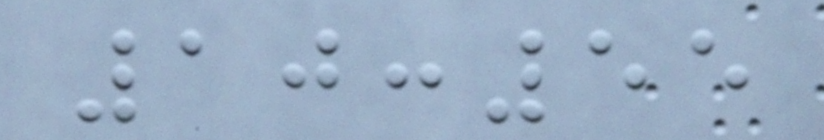10:55
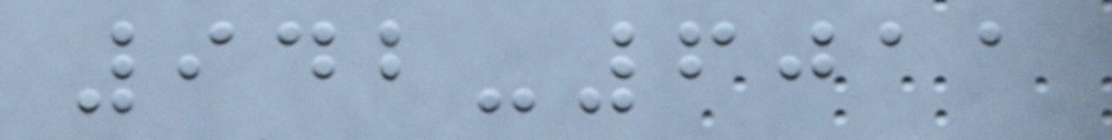942-6011
